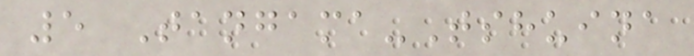5 Tangama-Tshuina
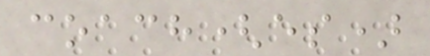coach(es)
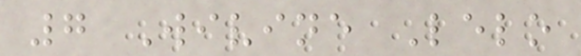7 Wivine Lelo
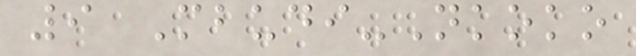9 Mbudi-Nkoko
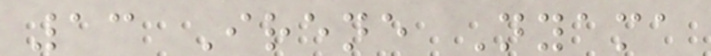13 Irene Nyama
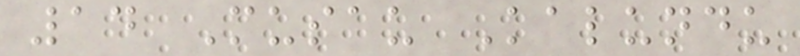14 Musau Kalundu
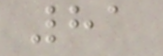81
